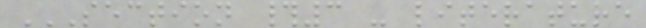SECTION #3 - LITERATURE
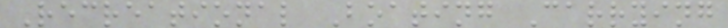Recreational Boating Carrying
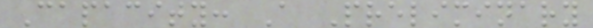Capacity: A Preliminary
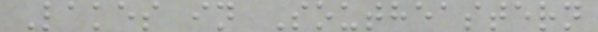Lakes in Southeastern
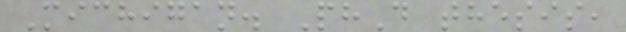Michigan. PhD thesis,
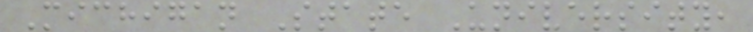Michigan State University,
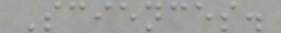Sciences.
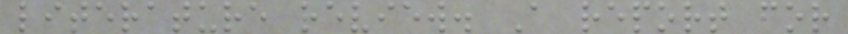literature review. A report for
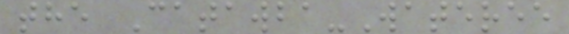the Catawba-Wateree
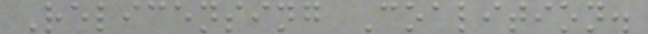Relicensing Coalition.
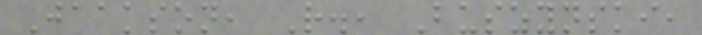Jaakson, R., Buszynski,
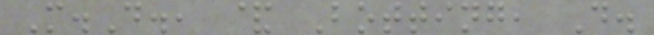M.D., & Botting, D.
